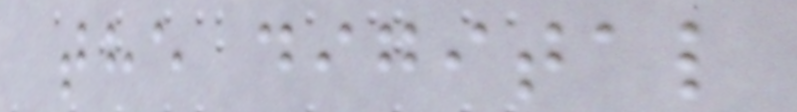the digital
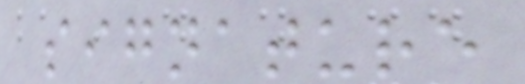signature
